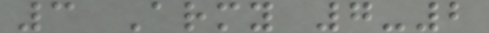3 Army 7-2
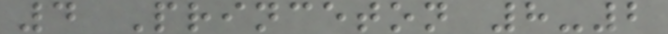4 Princeton 8-2
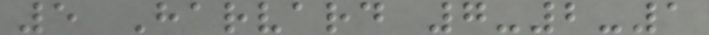5 Harvard 7-2-1
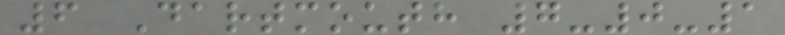6 Dartmouth 7-0-1
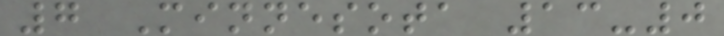7 Minnesota 13-0
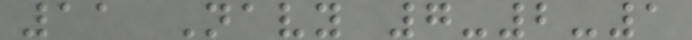11 Navy 7-2-1
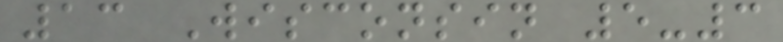13 Wisconsin 5-3
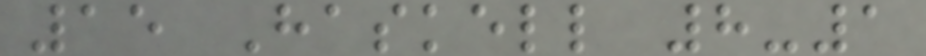15 Haskell 8-1
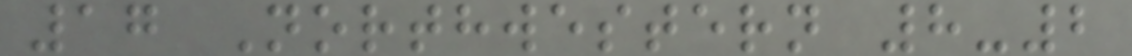17 Northwestern 8-2
